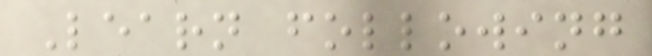Learn following
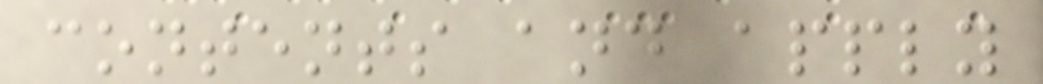contents and apply
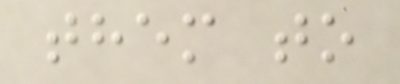them to
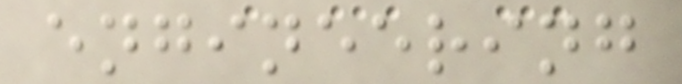engineering
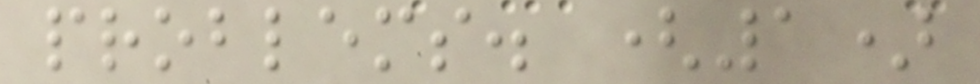problems. (1)
